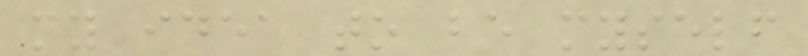my idea to be myself
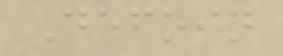Defoin
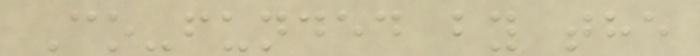Co-funded by the
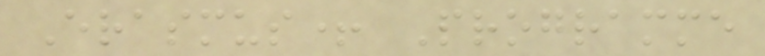Erasmus+ Programme
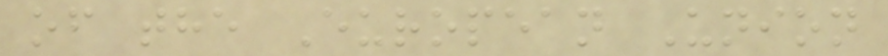of the European Union
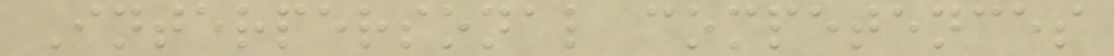Interpersonal competences
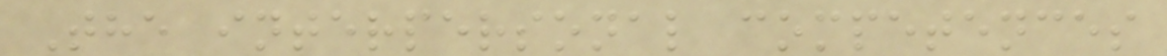The interpersonal competences
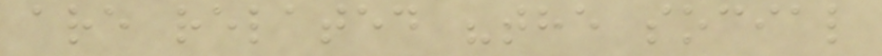are related "the social
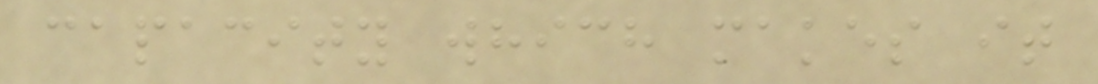capacity which makes it
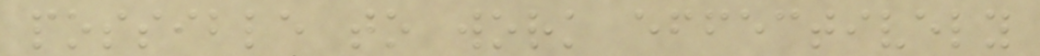possible to work effectively
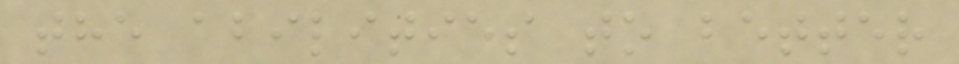the abilities to better
